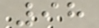98
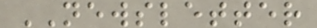NEWSLETTER
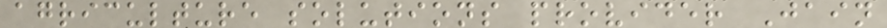agriculture solutions provider Jain
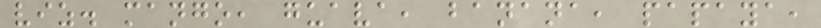viz. mango, guava, banana, papaya,
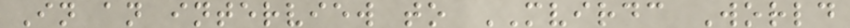In an interview to MVIRDC World
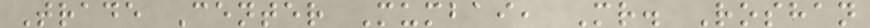Trade Center Mumbai, Mr. Roshan
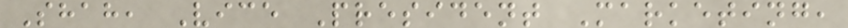Shah, Vice President Marketing,
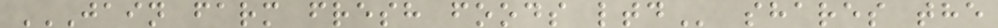JAIN FARM FRESH FOODS LTD shares the
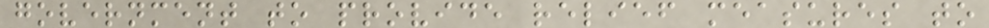government to provide relief measures to
